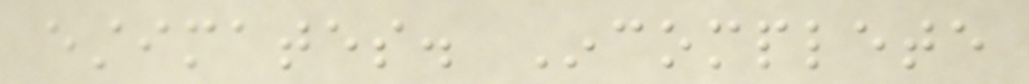estimates. Incomplete
